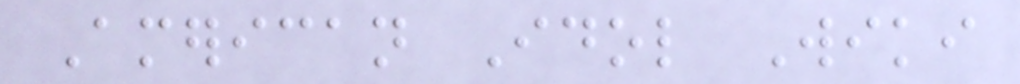American Idol Wiki
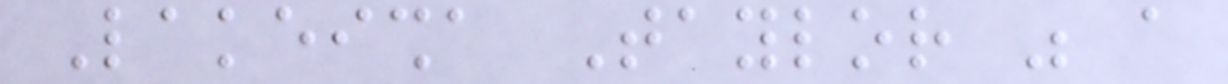Lakeisha Taylor was a
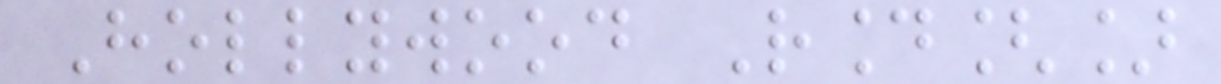Hollywood Round[]
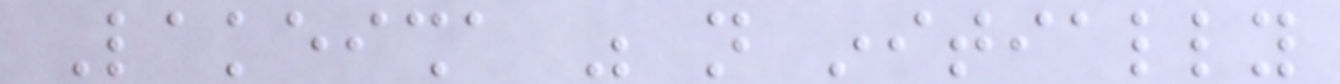Lakeisha was not initially
